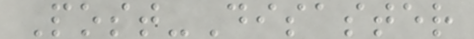Post-Disaster
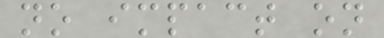no impact on
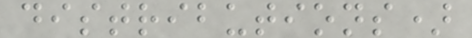distributions)
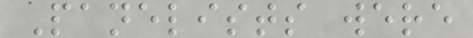Panelists were
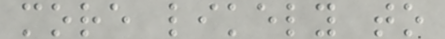more likely to
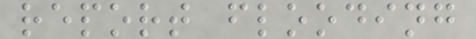report flooding
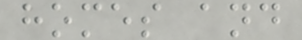homes and
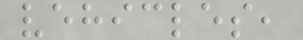vehicles,
